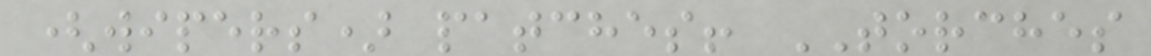(wipers) patches! TORCHES
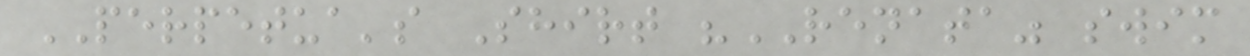PERPETUA's Shirt "RENATA" swim
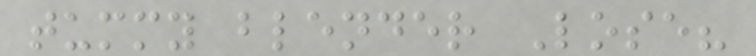tummy blender Lose?
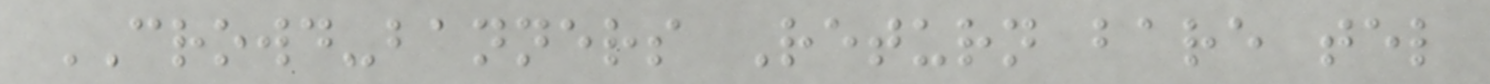CROWD-banners Return bare tel
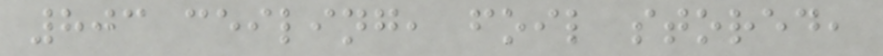803 ceiling, foil stored,
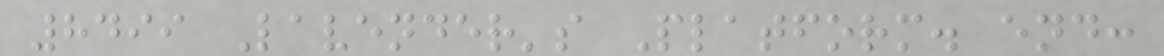8499 Lavender's Platform. end:
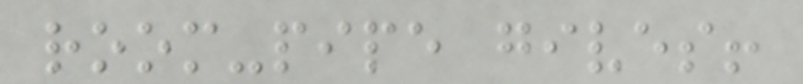room-pipe gives!
